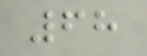68
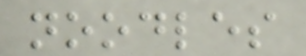noodles
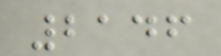2146
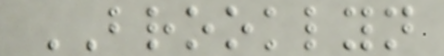BROOKLYN
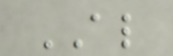AL
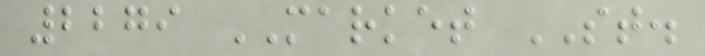2279 MARKET ST.
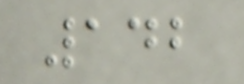142
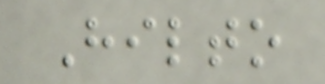Hilto
